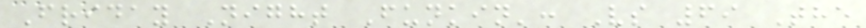Friday Night Funkin': Vs 69 The
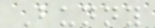Bunny
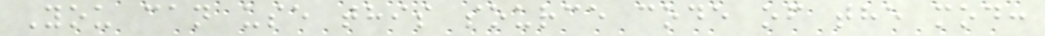You can use this source code of the mod:
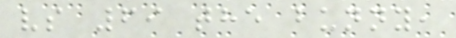vs 69 the bunny,
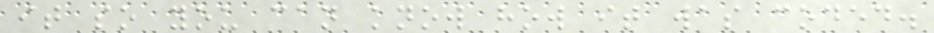it so you can know how it was coded.
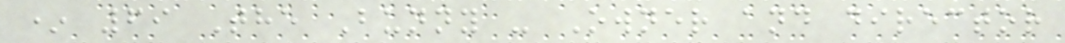* 69 The Bunny - Owner and director
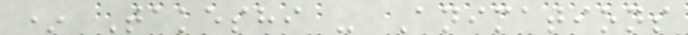* Takeshi - Animations
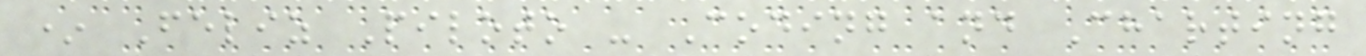* Feliz Piloto - Coding and Charting
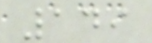149
